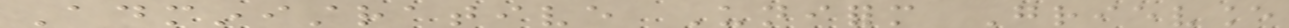Administrative Uniform Grievance
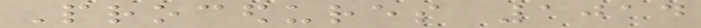Procedures 1014
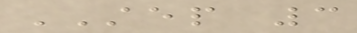STEP 3
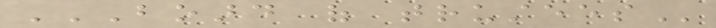BOARD OF TRUSTEES
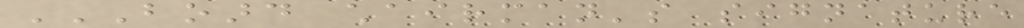BOARD CHAIRMAN'S SIGNATURE
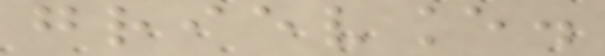grievance.
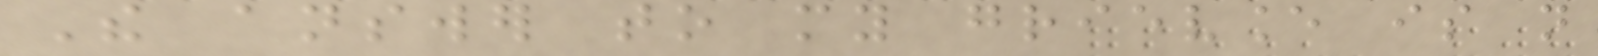The answer to my grievance is not
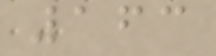163
